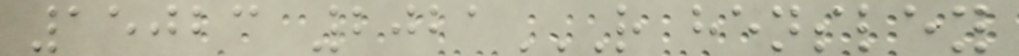15023 2021R HENSLEY
